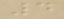4
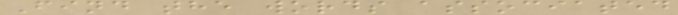Find the words associated
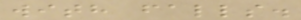with falls.
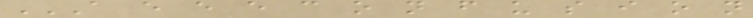A E E E C O N F U S I O N
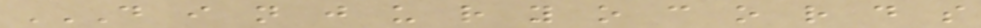D I N J U R Y O C O R D S
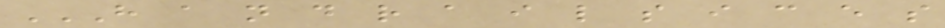H A N D R A I L S I C E S
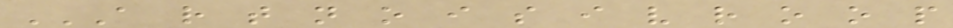A R T N O I S I V R O O P
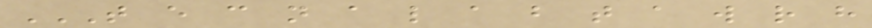T E C N A L A B T A W R H
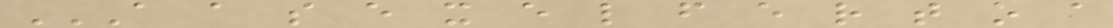A A S E X E L F E R T O A
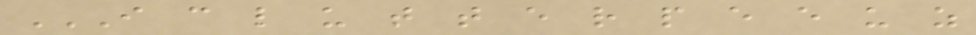I C L U T T E R P E E U Z
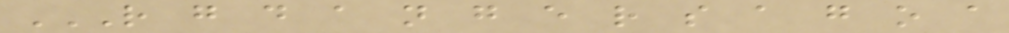R G D A N G E R S A G O A
